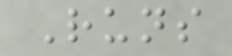Runs
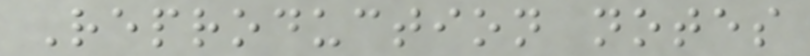Reproduction notes
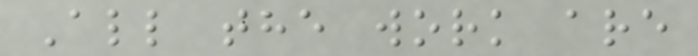All the work are
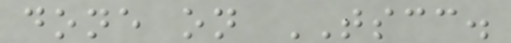done on TSCC.
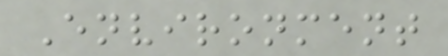Environment
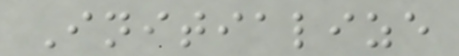Initialize
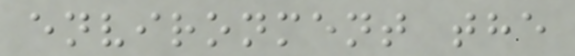environment the
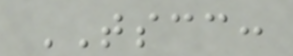TSCC:
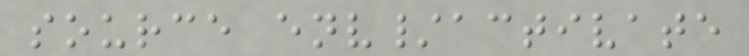source env/activate
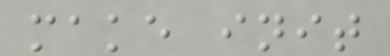make init
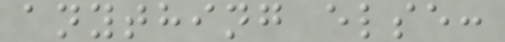anything else:
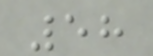58
